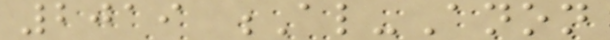2019 Al-Anon
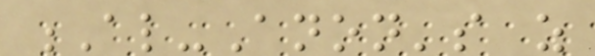Al-Anon's as
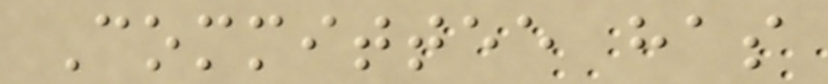Committee has
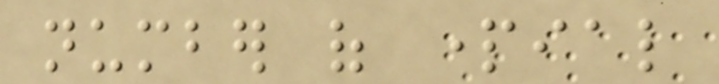number of partial
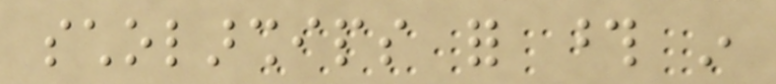scholarships for those in
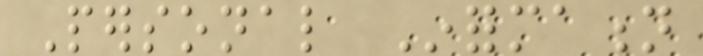Personal Information
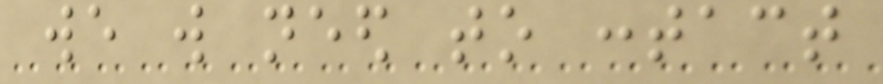we will need to contact
